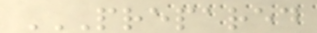PREPARED
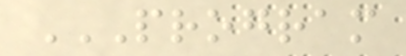PROGRAM
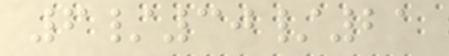6/30/21
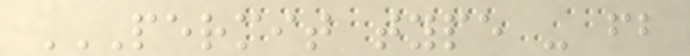PERMIT TYPE - FB
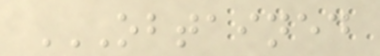OBTAINED
